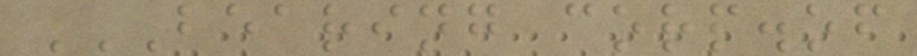BEARING CORP.OF
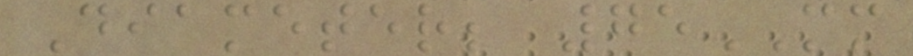Diameter; 75MM
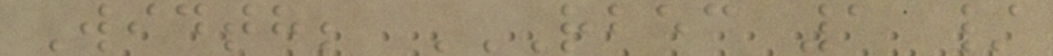Width; RBEC 1 /
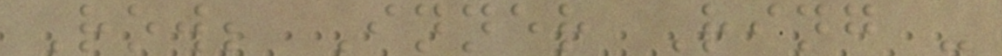Row; Inner Ring -
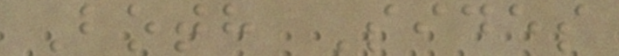Both Sides
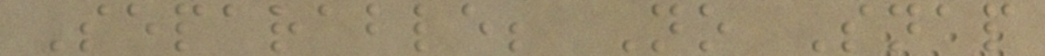Separable; No Snap
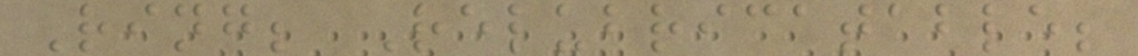Ring; Relubricatable;
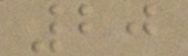20
